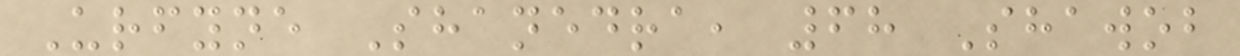Urfyne Shanedra, 68 Shawob
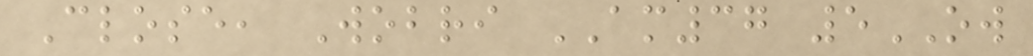Close, Wobri AM37 5OW
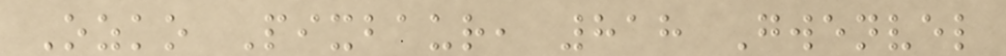Ozko Pixbaur, 818 Gwenvel
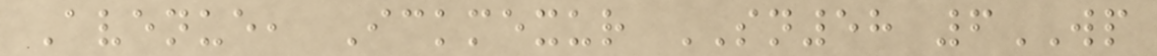Avenue, Ickmexur SN58 6WP
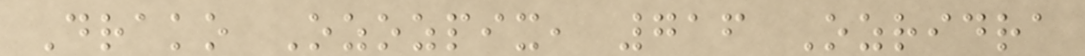Drako Ozozpix, 716 Ozridra
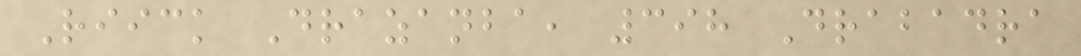Riick Drazanba, 398 Drabadra
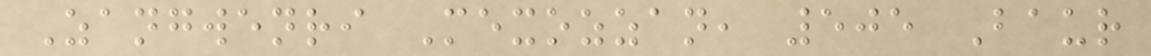Zangwenri Mexozzan, 505 Baur
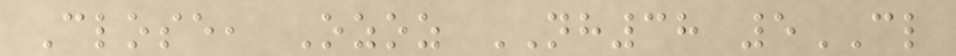Close, Ozoz NH38 5CL
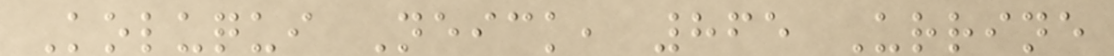Koluqui Neick, 865 Urrine
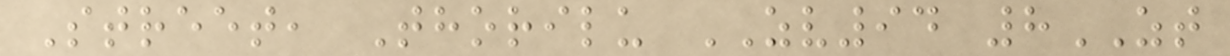Street, Thorilu ZV94 8ZT
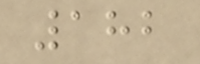182
